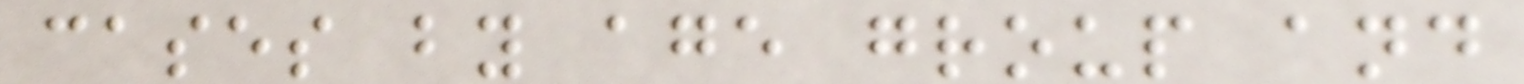cases by age group and
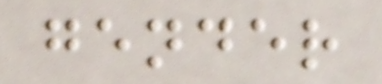gender
